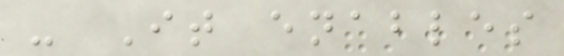- It enables
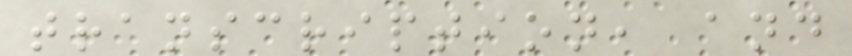transcription, and
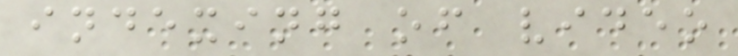indexing of video
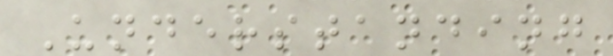Understanding
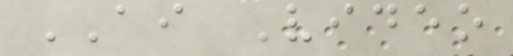AI Video
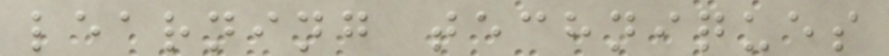learning techniques
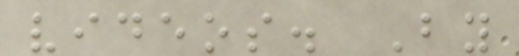videos. By
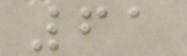61
